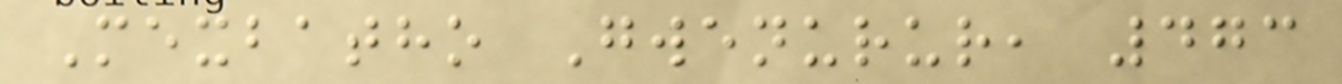Mexbatho Gwenurur, 473
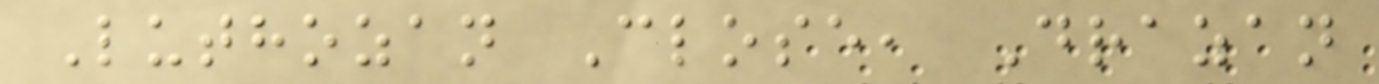Luthozan Close, Drazan
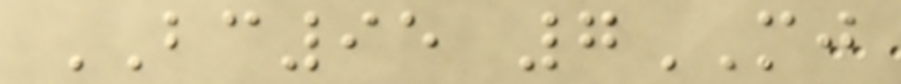BC95 7MJ
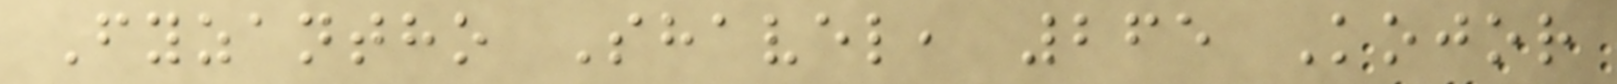Fyzantho Shavel, 265 Kojor
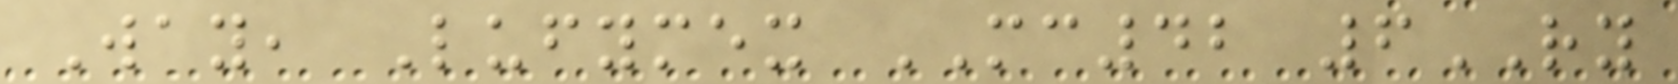Way, Lufymex MC42 6RY
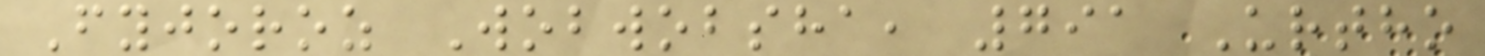Fyjoroz Wobwobsha, 791 Urtho
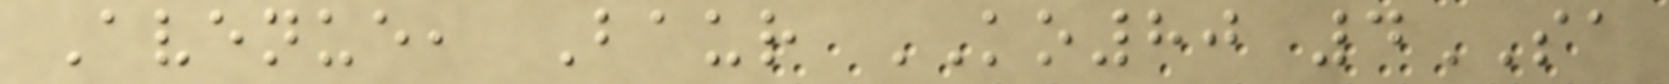Avenue, Baur KO80 4SA
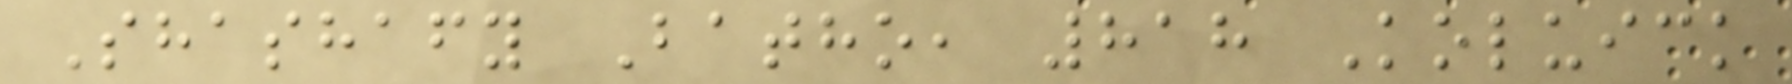Shashafy Batho, 818 Koluick
